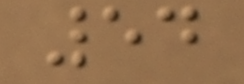54
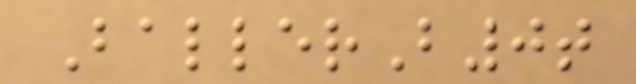BallerB0t
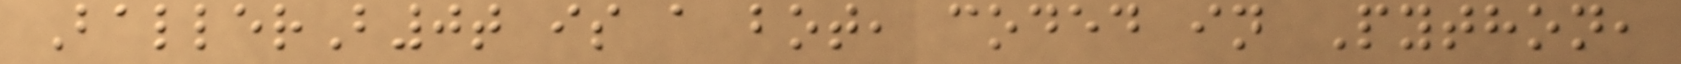BallerB0t is a bot, coded in Python,
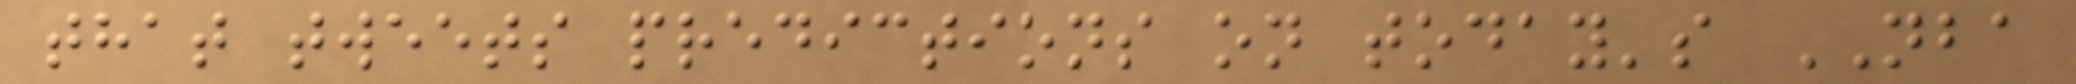that tweets predictions on today's NBA
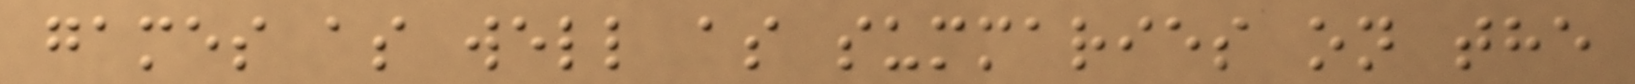games as well as summaries on the
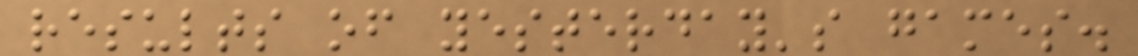results of yesterday's games.
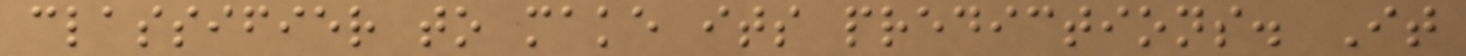classifier to make its predictions. It
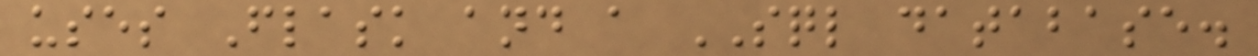uses Flask and a SQL database.
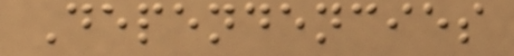Dependencies
